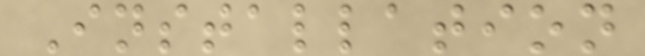Installation
